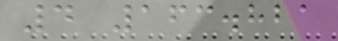4 163.821
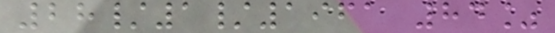28/1/1961 84%
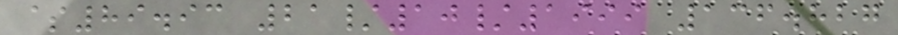$89.93 21/10/1999 136.827
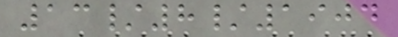13/8/1904
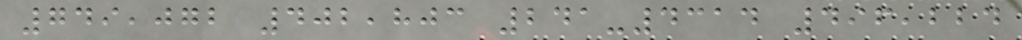749,072 402,803 241-4314 496,224
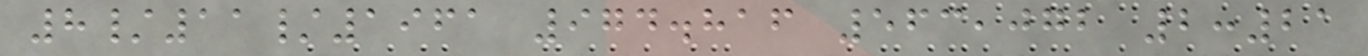8/11/1961 974.816 563,072 2:21
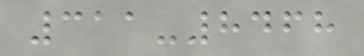311-8468
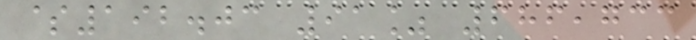$192.03 91% 686,733
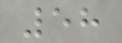58
